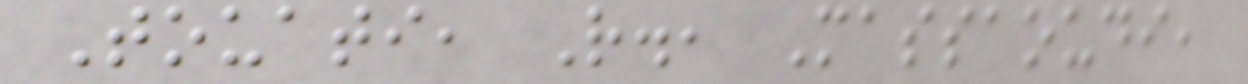Touati, R., Massaoudi,
